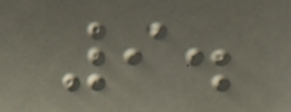9.
